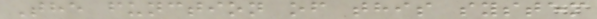The function of this system
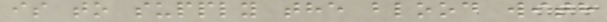is to supply the blood with
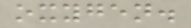oxygen.
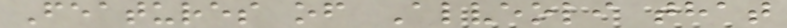Features of Alveoli that
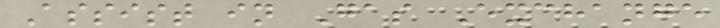Assist in Gas Exchange
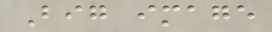Big image
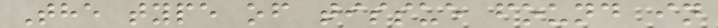The type of tissue found in
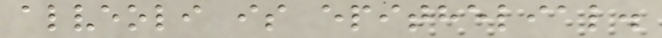alveoli is epithelial.
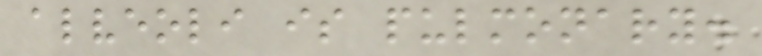alveoli is pulmonary.
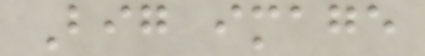Big image
